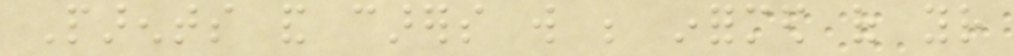Parents and carers will be informed of your
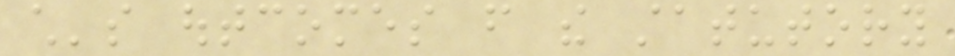child's outcomes from the statutory
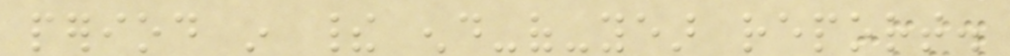period in their end-of-year report.
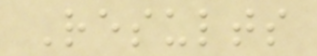Results
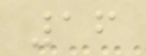16
